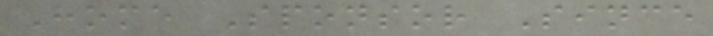Home Sponsor Since
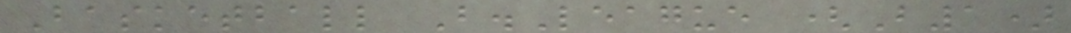Basketball B.League (B1)
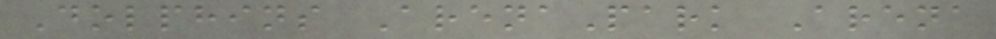Dolphins ArenaPark Arena
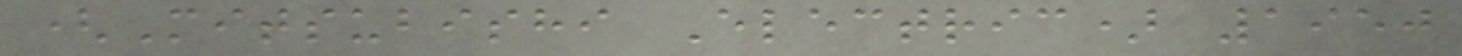(Mitsubishi Electric) 1950
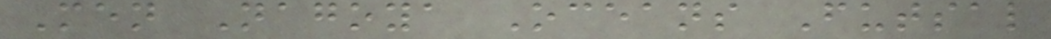Men Nagoya Oceans Futsal
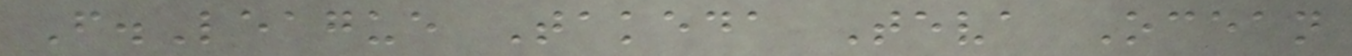F.League Takeda Teva Ocean
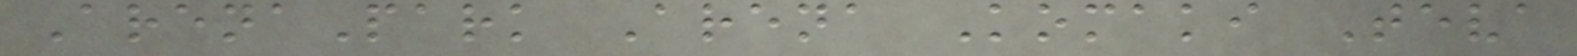ArenaPark Arena Komaki Teva
